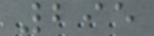295
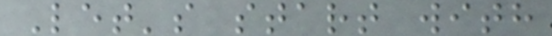Let's start with
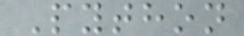Python
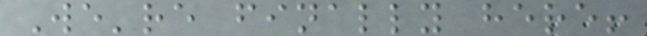We're finally here!
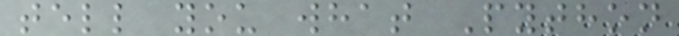tell you what Python
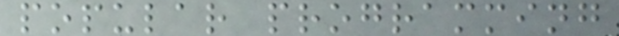popular programming
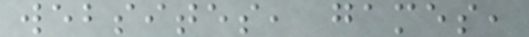websites, games,
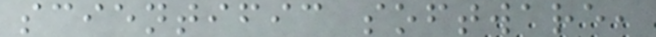scientific software,
